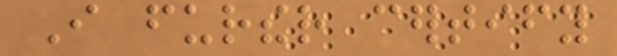I further certify
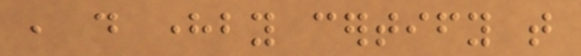, do hereby certify that
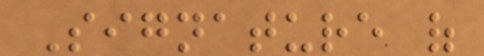Signature of
